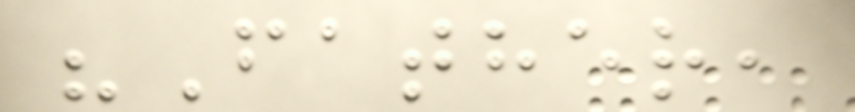"Father,
